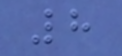8
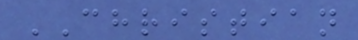CHRISTIAN
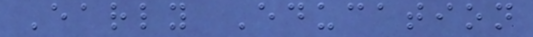Early Education
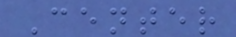Center
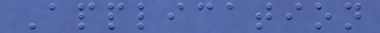Application
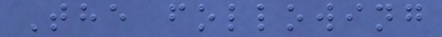The following
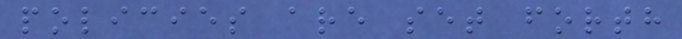policies are set forth
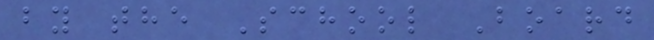by the School Board
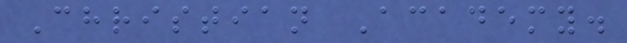Christian Academy.
